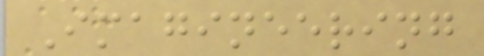Imagineering
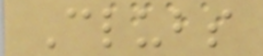Clubs
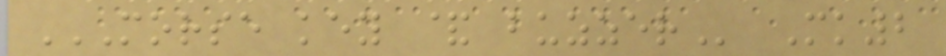MORSE KEY & BUZZER Mk2
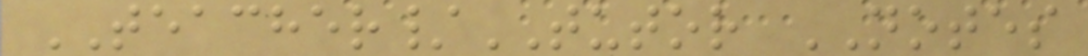TEACHER/TUTOR NOTES
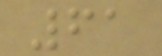61
